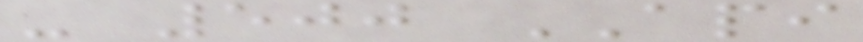- 500 API
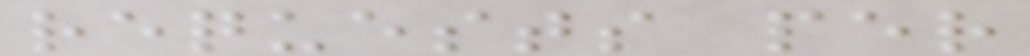requests per
